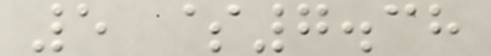5 $7.38
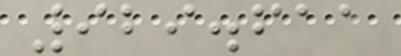929.611
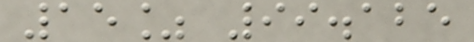15% 99.125
